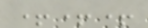+++
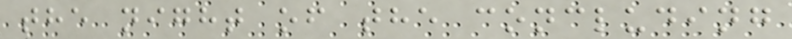the night of the concluding
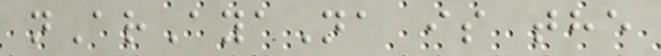nArAyaNa is the
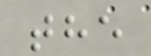the
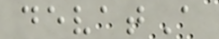devatA
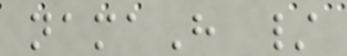namaH /
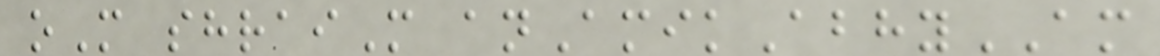oM shraiM anAmikAbhyAM
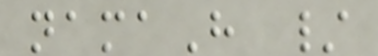namaH /
